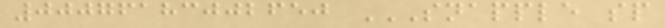00076183002650 SNAPPLE SP
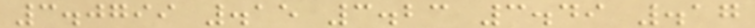3.0799 .15 3.23 3.49 .17
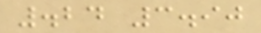.24 3.90
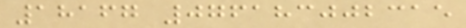18167 076183002315
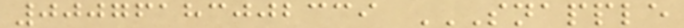00076183002339 SNAPPLE
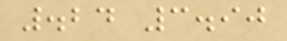.24 3.90
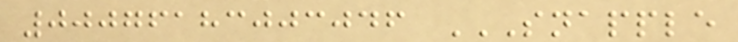00076183003046 SNAPPLE
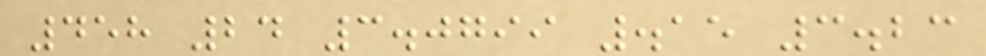458 24 3.0799 .15 3.23
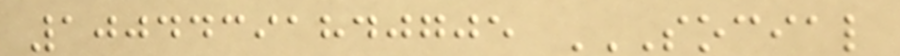10044391840705 SOCIAL
